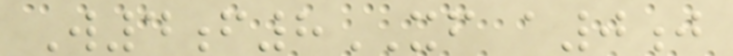W4f8XF a0j
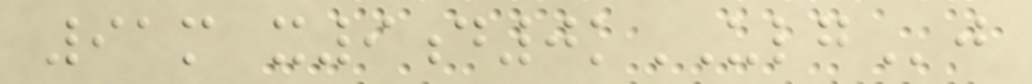91m x9d0kULGj
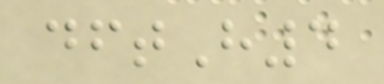dftH4
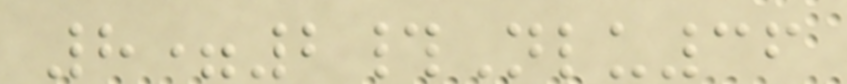8=2#Nlu36
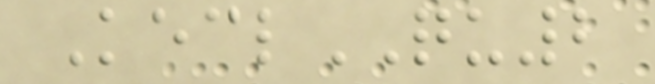KeclQU2
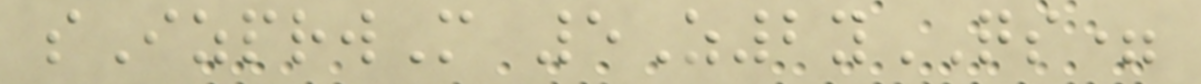sIzprwM 5Z2yQS=
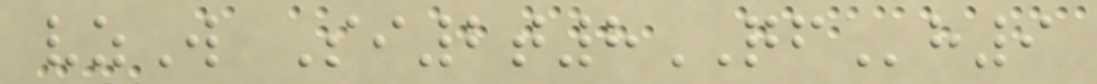vzW Si2t8QFh9
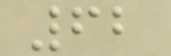62
